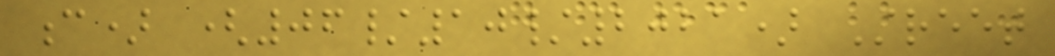c) (06/10/2021) Street
